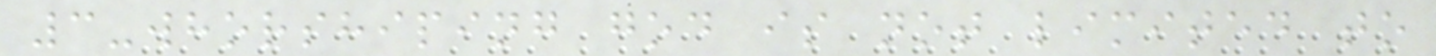3-whorshiping god is not limited to
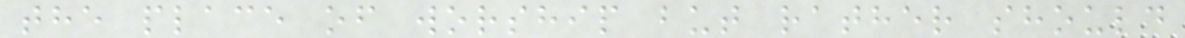the place of worship but rather should
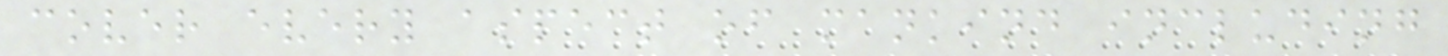cover every aspect of mankind including
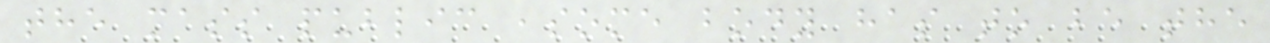the mass public ,some body has to be the
